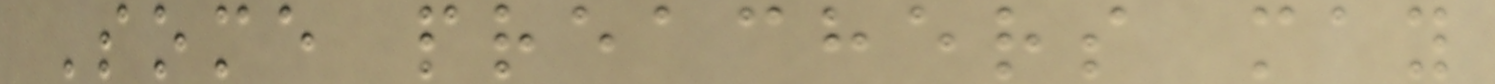Some preachers may
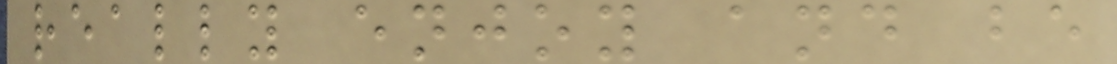really enjoy and be
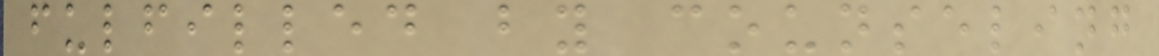fulfilled by counseling
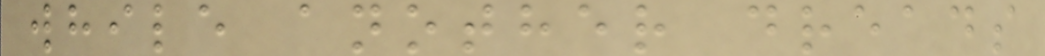while another dreads
